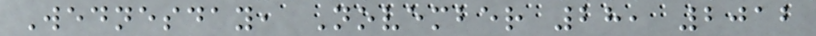Wednesday, November 28, 2012
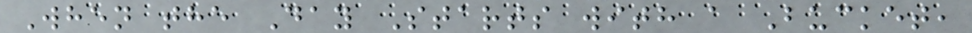When the Day Starts with a Bucket,
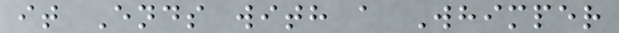it Ends with a Whimper
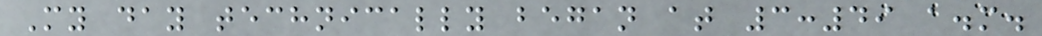My day technically began at 3:49 a.m.
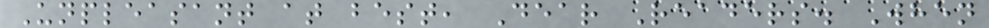Unpleasant at best, Dear Readers. When
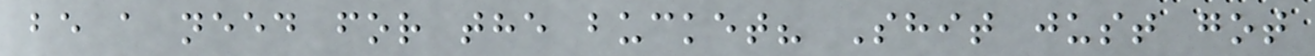be a need for the bucket? Shit just got
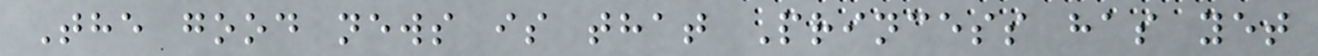The good news is that Princess has yet
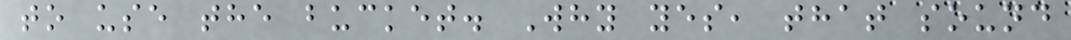to use the bucket. Why yes, that sound
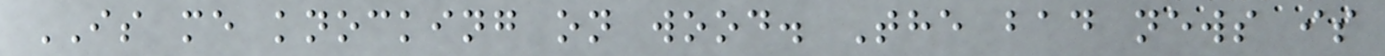IS me knocking on wood. The bad news is
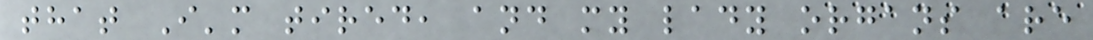that I'm tired, and my lady organs are
